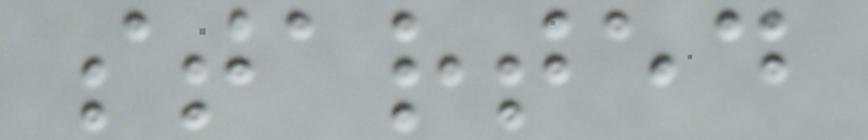started
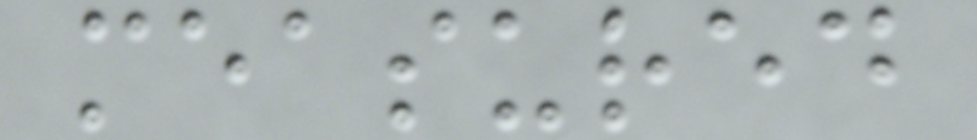measured
